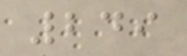249
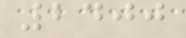2400
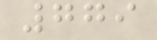779
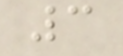3
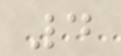4
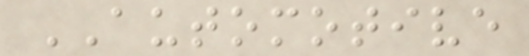AUTOMOTIVE
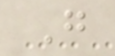G
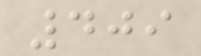409
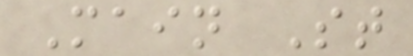Main St
